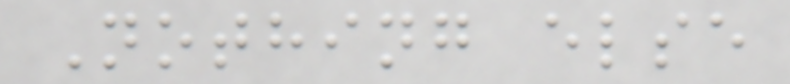Nothing else
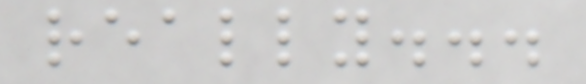really...
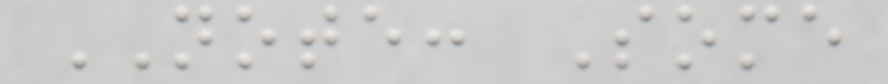NOTE: Some
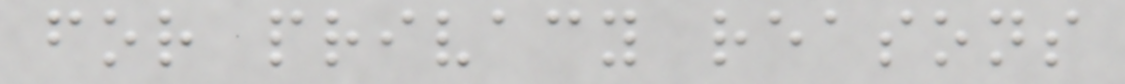for privacy reasons
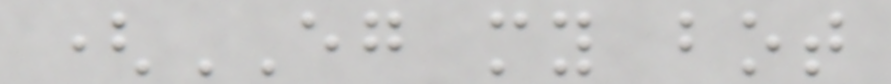(EG my bot
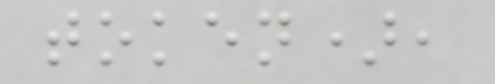token),
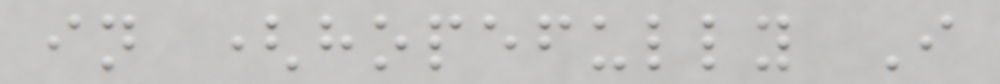in (hopefully I
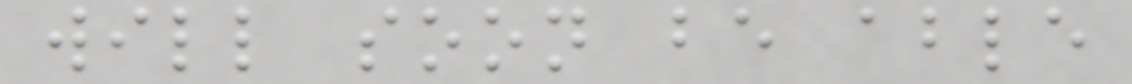will soon be able
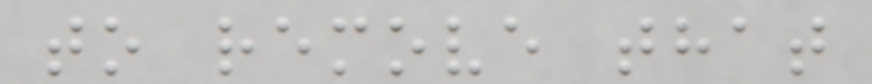to remove that
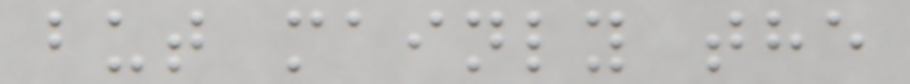but mainly the
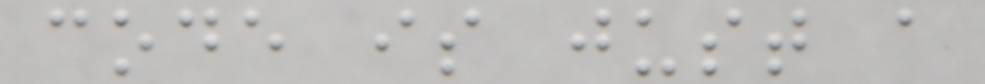code is just a
